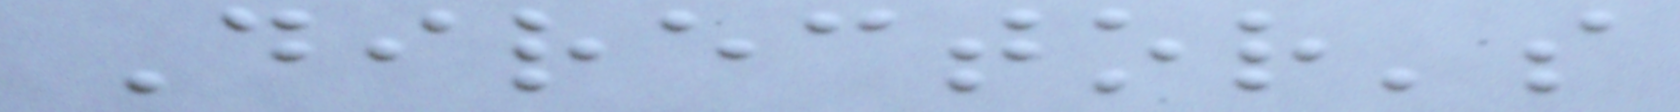Director's
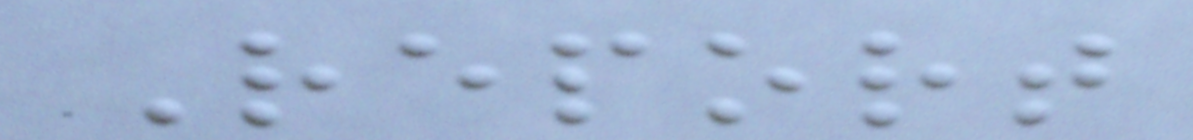Report
